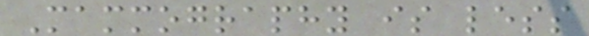Mammography is less
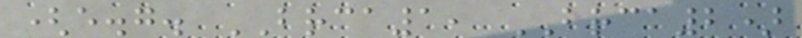(e.g. BRCA1, BRCA2)
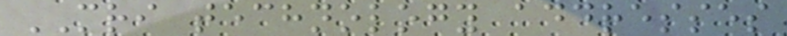MRI technology addresses
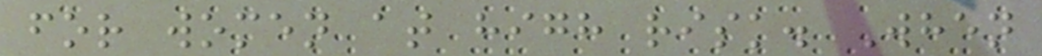for women at high risk. When
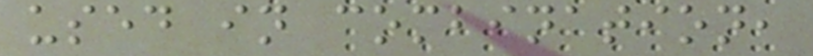used in combination,
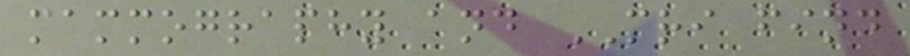mammography and MRI find
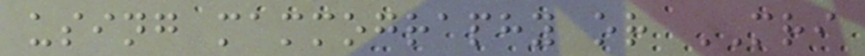using mammography or MRI
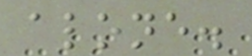alone.
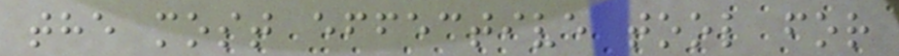the most effective tool for
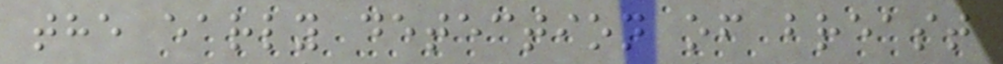the early detection of breast
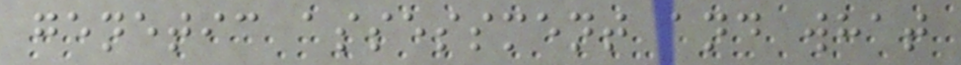genetic assessment and what
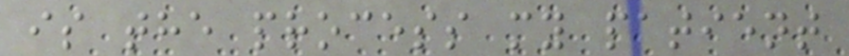is the process my patient
